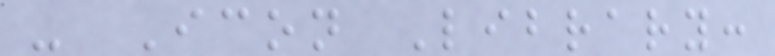- Icon Library:
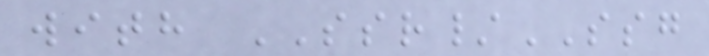with SSR/SSG
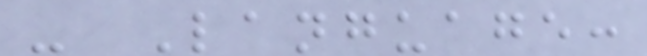- Language:
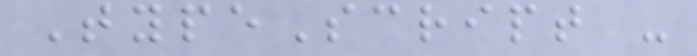TypeScript -
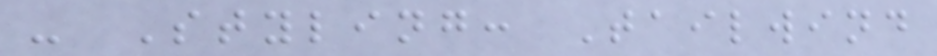- Styling: Tailwind
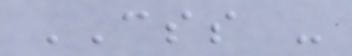CSS -
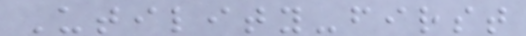Utility-first
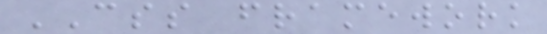CSS framework
